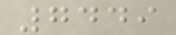7449
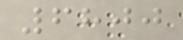6800
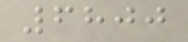6800
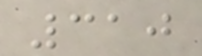310
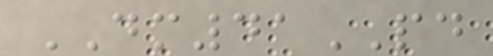DM41PD
